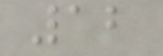12
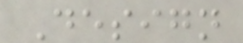Design
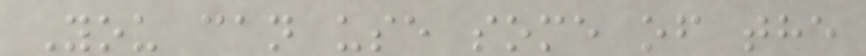You can use some of the
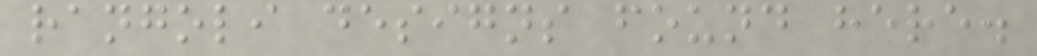rangoli designs found here.
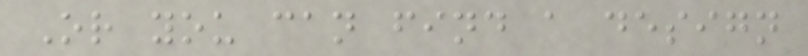Or you can find a design
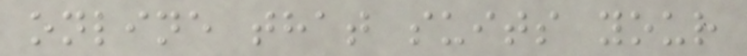online that suits your
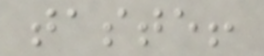taste!
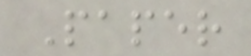Paper
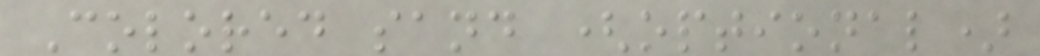Colored sand (optional)
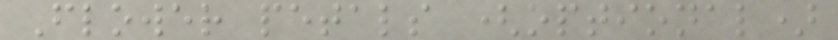Flower petals (optional)
